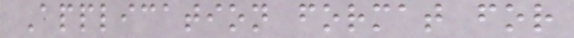Application format for
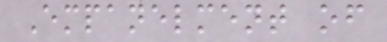Empanelment of
